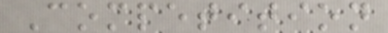Competition
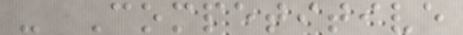- Competitive
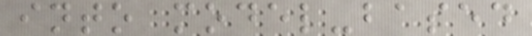into model-based
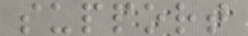support
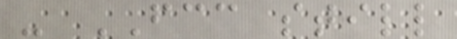- FCC still
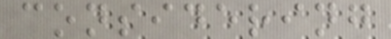considering
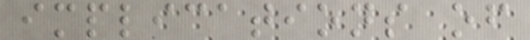implications of
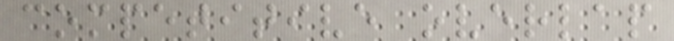competitive overlap
